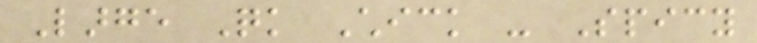Large Quick Chick - Spicy
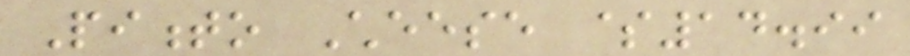Pimento Cheese $14.99
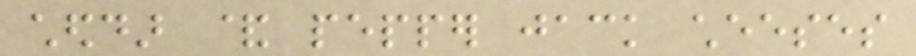cheddar & pepper jack cheeses
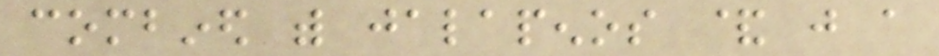combined with jalapenos & just a
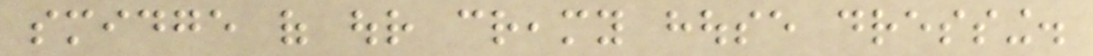smidge of our creamy house dressing.
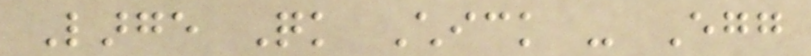Large Quick Chick - Egg
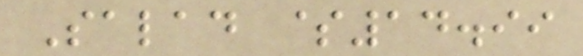Salad $14.99
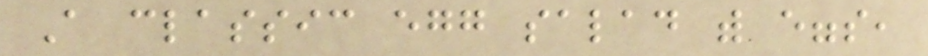A classic egg salad with eggs,
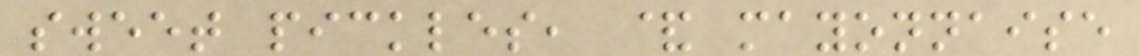sweet pickles, & mayonnaise
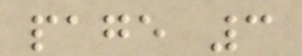page 3
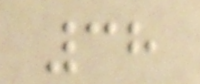38
